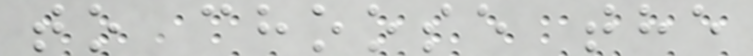to choose the
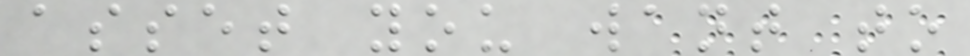asset you want to
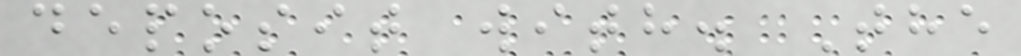deposit with. The
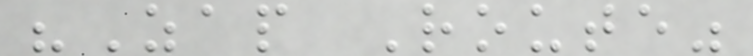"Zap Route"
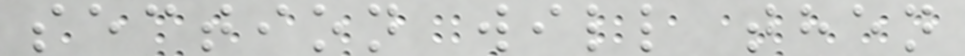section will then
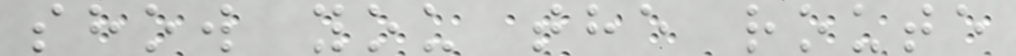show you the route
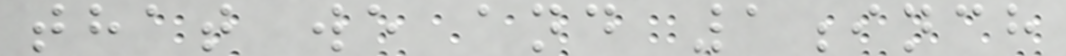that we and 1inch
